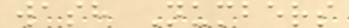wash Numbers
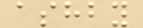ashby
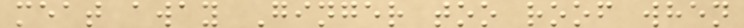meat away Ginger too roof when
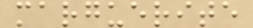marguerite
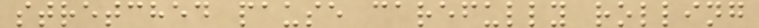stretched pause carefully rolling
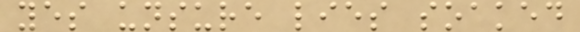yes unsure lies soaked
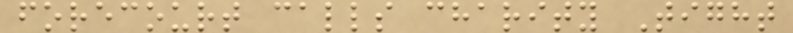forecourt calls charity Tight
